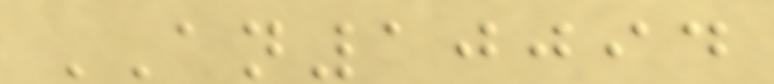AN10094
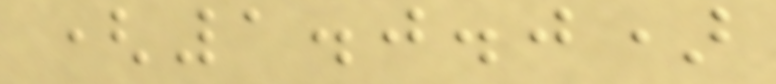(1.0.0)
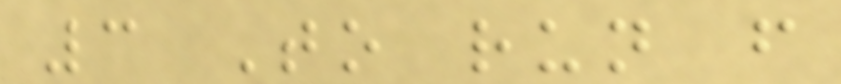3 To run from
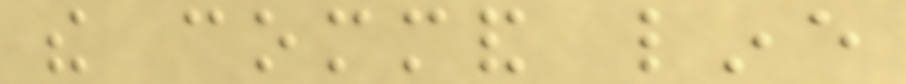the command line
